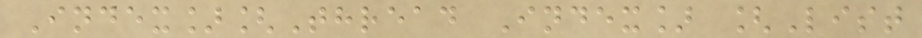Index][Thread Index] [List
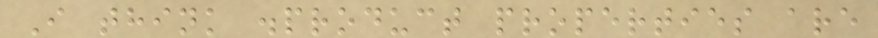I think .product properties are
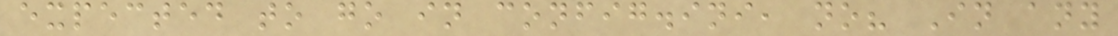expected to go in config.ini, no? In any
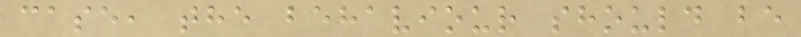case, the behaviour should be
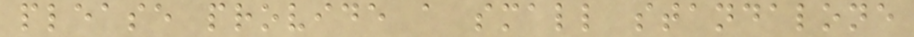please provide a small standalone
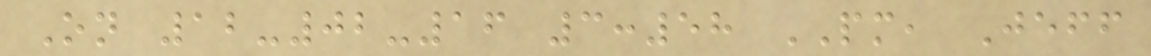On 12-02-16 3:58 PM, Jeff
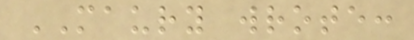MAURY wrote:
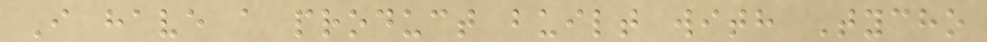I have a product built with Tycho
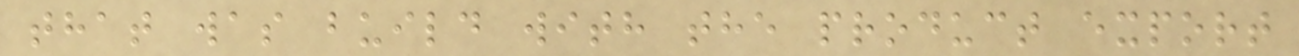that was build with the product export
